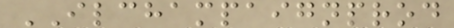ILCHAMPAIGNPROD
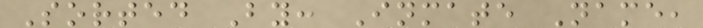Sorted By: Inmate Name,
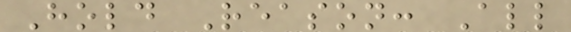Hold Reason: All
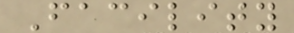Facility
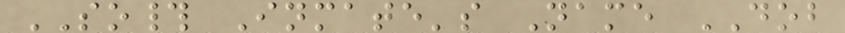SO# Inmate's Name DOB
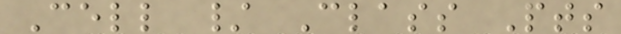Cell / Class Pts
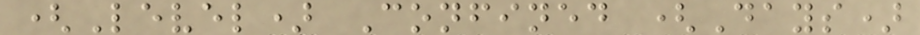(Level) Confined (Days)
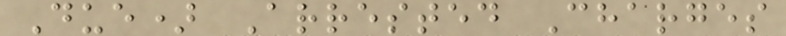Due) Arrested Charges
